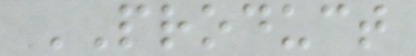PRODUCT
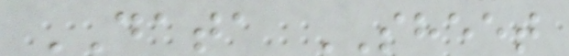DATA SHEET
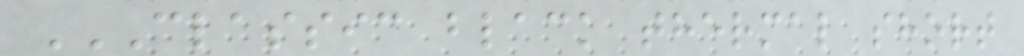CLASSIC BLACK THERMAL SHORT
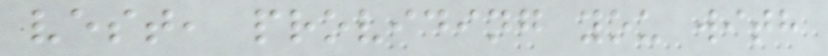vest, providing you with
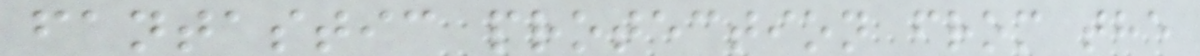fantastic protection from the
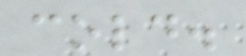cold.
